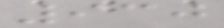930
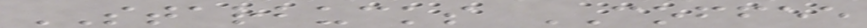STARBUCKS COFFEE
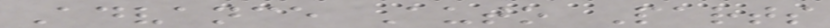Advance Auto Parts
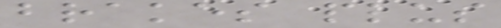brakes plus
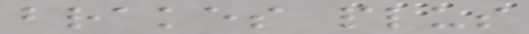brakes plus
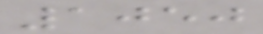1050
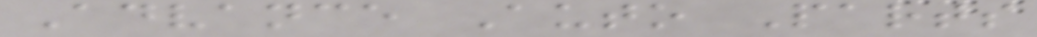Advance Auto Parts
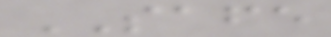SAFE
